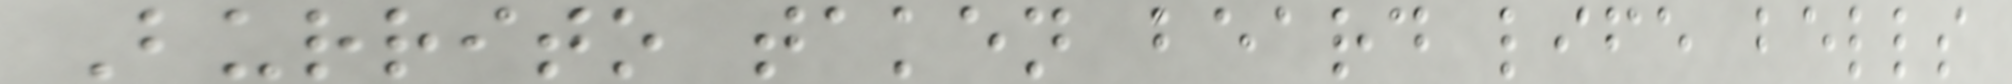Burrito taken beard life bells
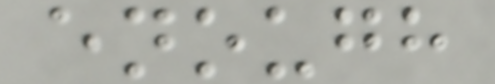enough
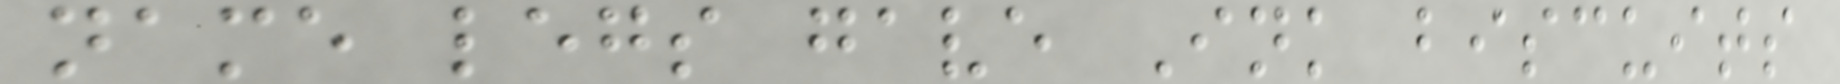name legs gave Ink biscuits
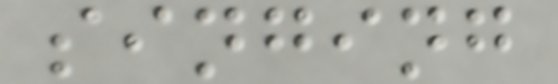singing
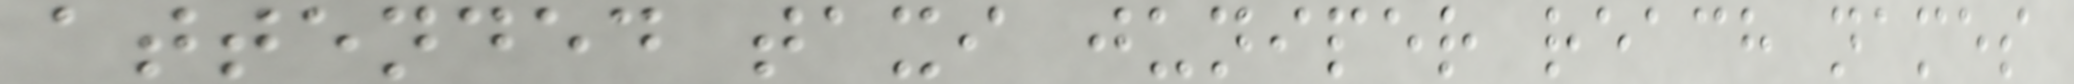attended taxi juniper reach names
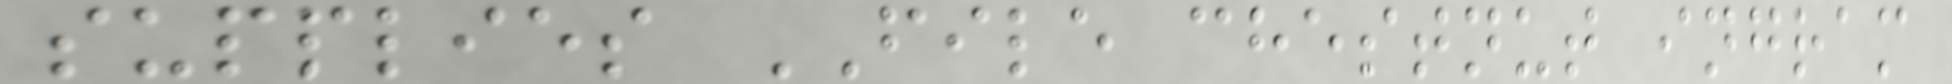supplies FILE chestnut ingram
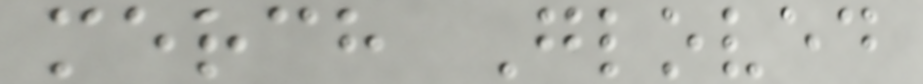merch Gloved
